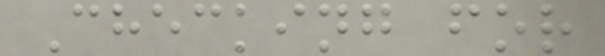Checking for
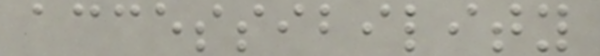accessibility
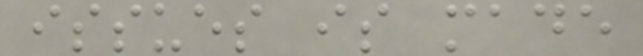issues is made
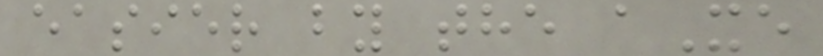easier by the aXe
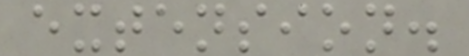extension.
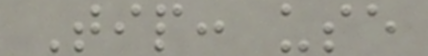Tip: use
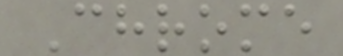Chrome
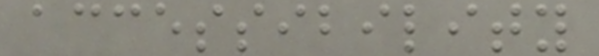accessibility
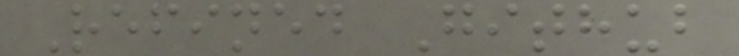Refined Github
